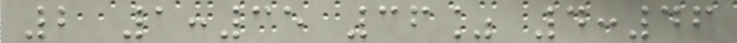2 1:35 36% 4:46
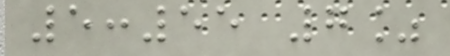5:55 7%
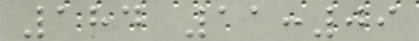184 11:09
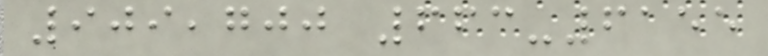909,700 663-6155
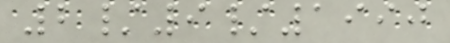2/9/1990
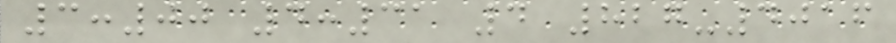3:00 4:31 4 827-4016
